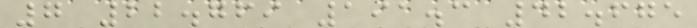7 22.769 191.3 42.675
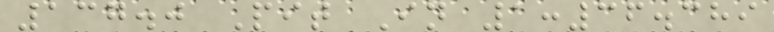137.0 Pit In 1:36.389
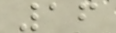16
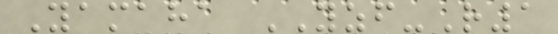Yamaha YZF-R1
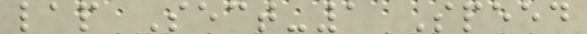lap Sect-1 Speed
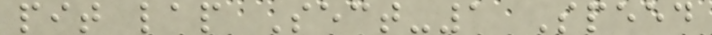pit lap Sect-1 Speed
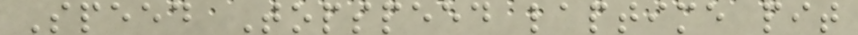Speed Topspeed laptime pit
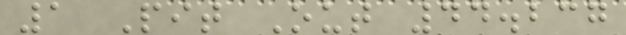1 Pit Out 44.237
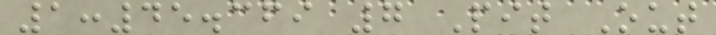1:45.369 7 Pit Out
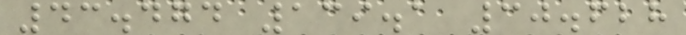43.474 139.1 30.628
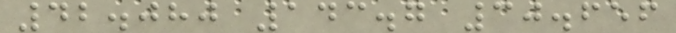42.080 143.7 30.656
